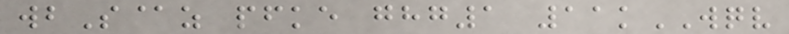wbS@z pfke ghg1 11kWQV
